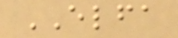ELFA
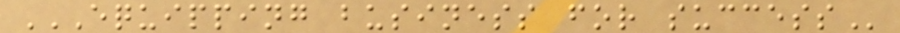EQUIPPING BUSINESS FOR SUCCESS
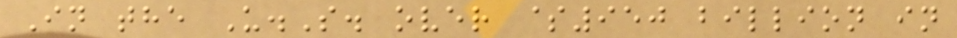In the U.S. over $950 billion in
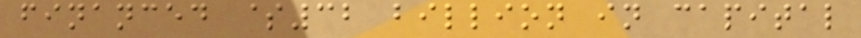financed $32 billion in capital
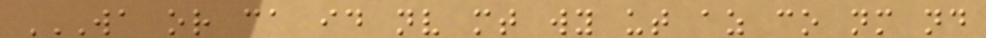WA OR CA ID NV MT WY UT AZ CO NM ND
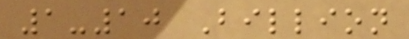1-10 Billion
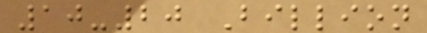10-20 Billion
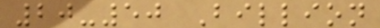20-50 Billion
